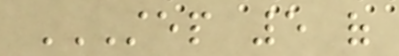STEP 5 OF
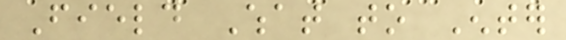Field What to Enter
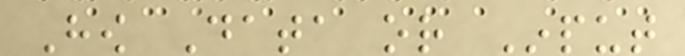How Data or Input
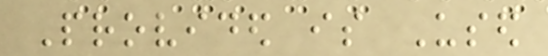Provided is Used
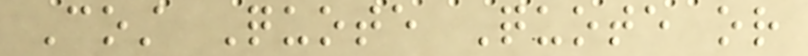Cost Quote Quote or
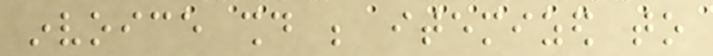invoice should be itemized to
